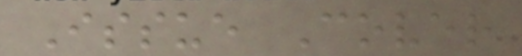Issue Cover
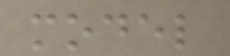model
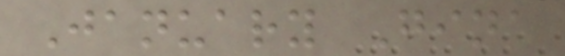January Gina
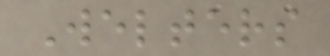Welters
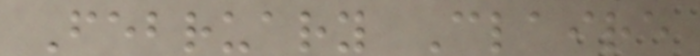February Claire
